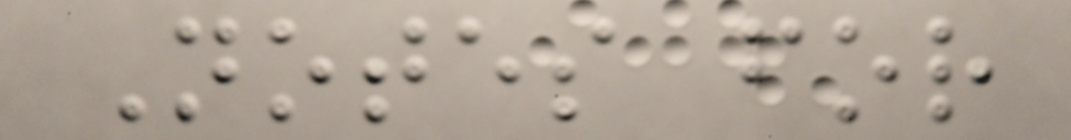Notes for
